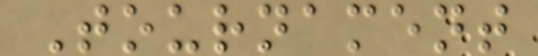Tournament
